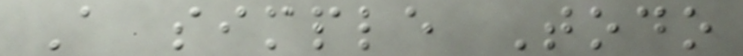A simple Todo
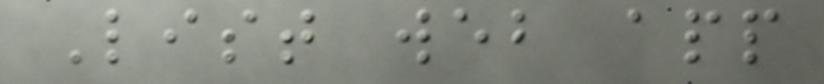List web app
